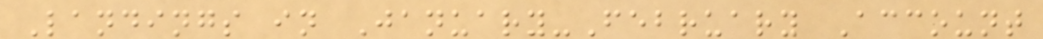Landings in January-February Account
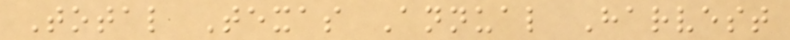Total Texas Annual Harvest
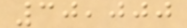30,000
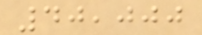40,000
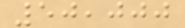50,000
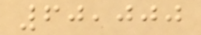60,000
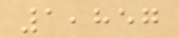1,857
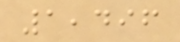1,496
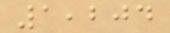1,204
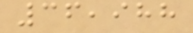36,988
